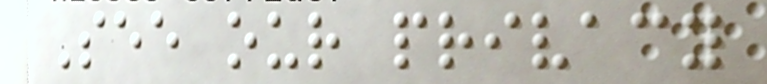See our privacy
